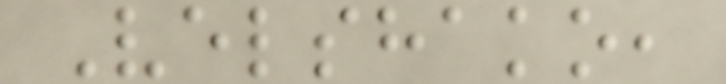Velshako,
